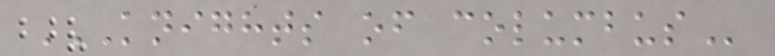KNIGHTS OF COLUMBUS
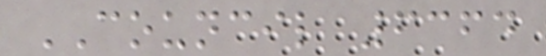COUNCIL 6364
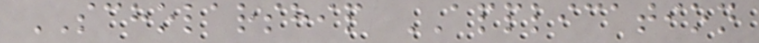SCHOLARSHIP APPLICATION
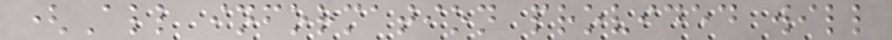(All information provided will
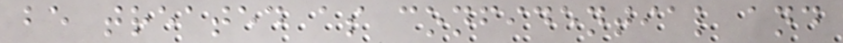be treated as confidential and
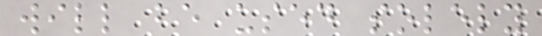will be used solely
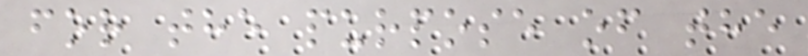for the purpose of the
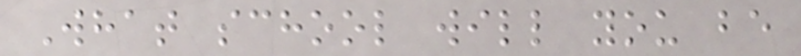What school will you be
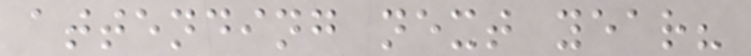attending next year?
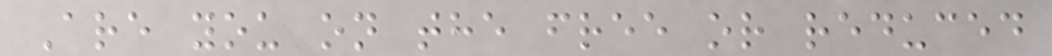Are you on the free or reduced
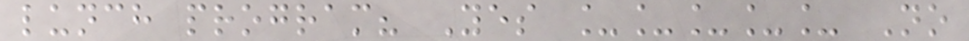lunch program? Yes _____ No
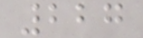227
